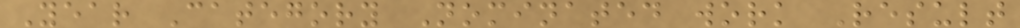Year Category Nominated work Result
